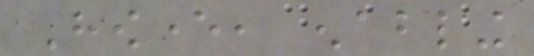However, enabling
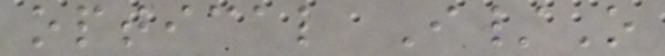optical I/O
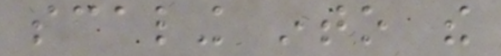scaling into the
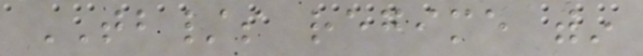TB/s regime within
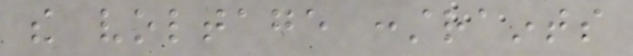the voltage constraints
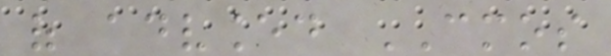of advanced CMOS
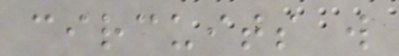circuits will
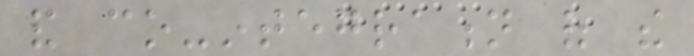and co-integration of the
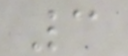3
